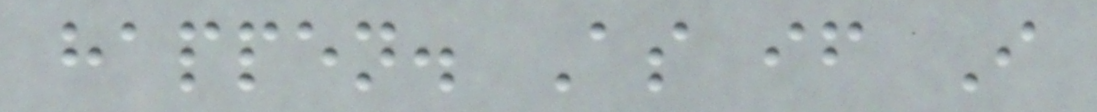happen. As if I
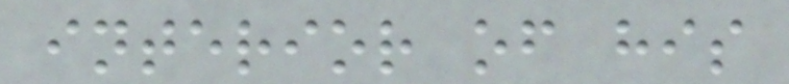interior of his
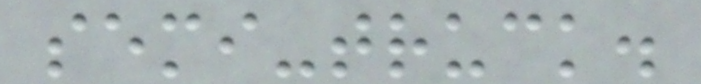semi-truck.
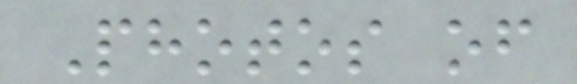Photos of
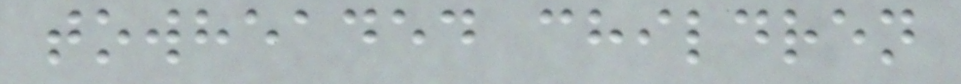towheaded children
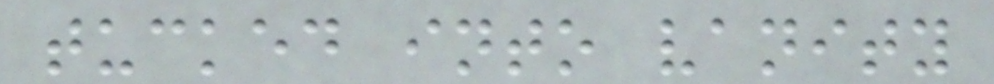tucked into vanity
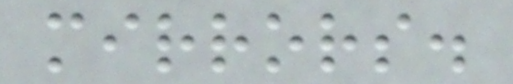mirrors.
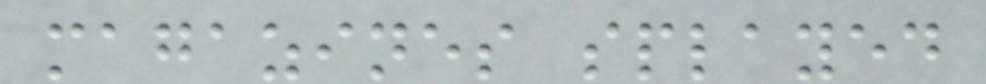magazines splayed
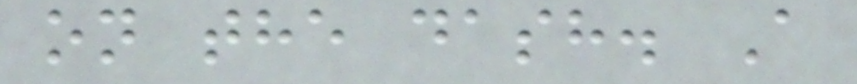on the dash. A
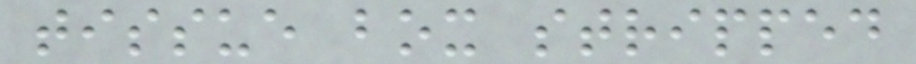tissue box stripped
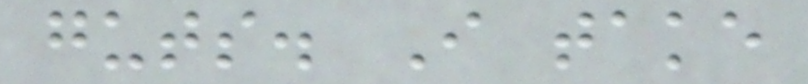guts. I take
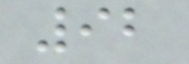92
